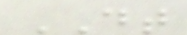DT
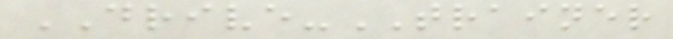DRIVE-TRAINER
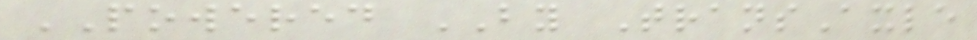POWERED BY TransAxle
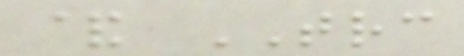& TRC
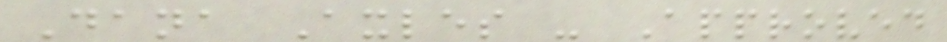Dana Axles - Approved
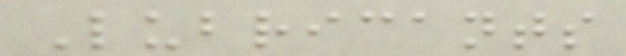Lubricants
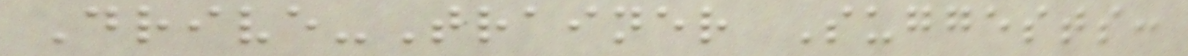Drive-Trainer Suggests:
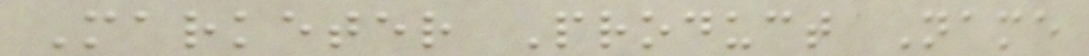Marketer Product Name
